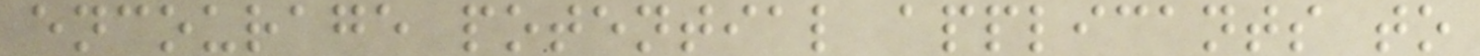encourage potential applicants to
